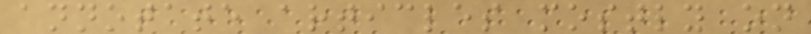annotate articles mostly on
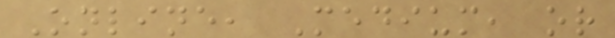Online, Medium, or
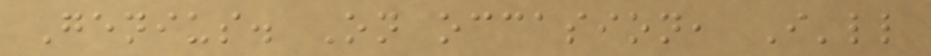Genius. On occasion, I'll
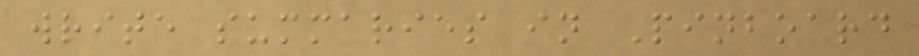write summaries in Pinboard
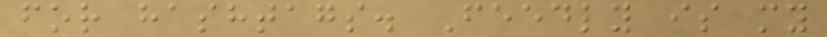for hashtags. Feedly is my
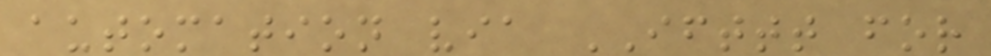automation via IFTTT for
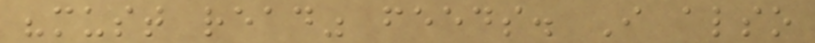"must read" feeds. I also
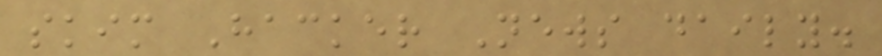skim Hacker News daily.
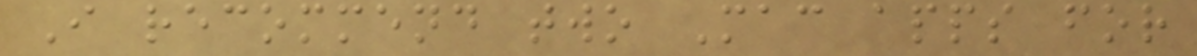I recommend two Mac apps for
